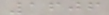1606
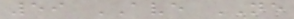59 AVE NE
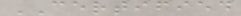CERTIFIED
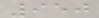950
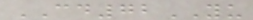CD72YU
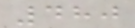480
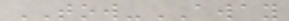TOW-AWAY
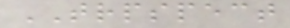TRPSPECT
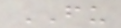FU
